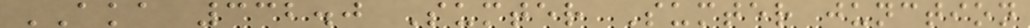AKA 332.0 Sumter Sumter junction
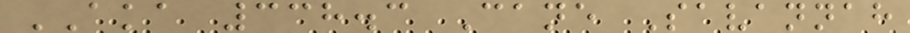AKA 338.3 Cane Savannah
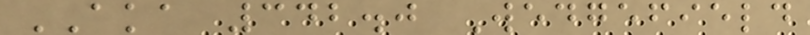AKA 342.0 Wedgefield
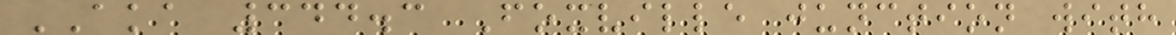AKA 344.3 Foxville junction with
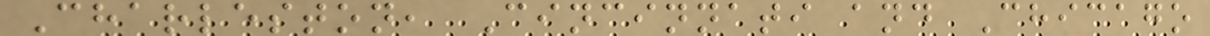Charleston, Cincinnati and Chicago
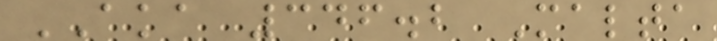AKA 346.2 Malta
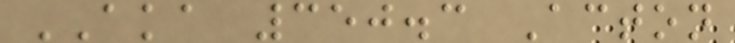AKA 350.3 Acton
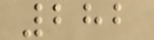282
